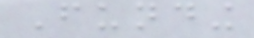Funding
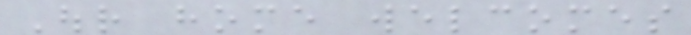Our home welcomes
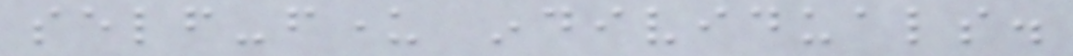self-funder individuals.
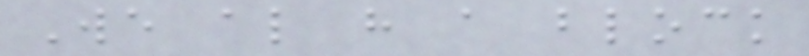We also have a block
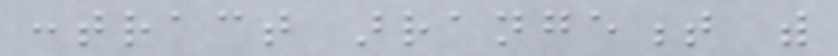contract arrangement with
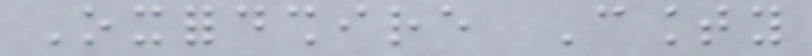Oxfordshire County
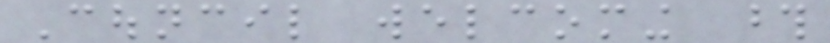Council welcoming those
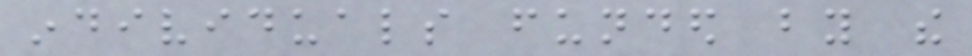individuals funded by the
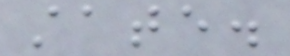state.
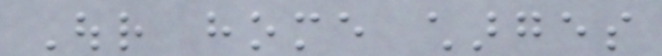Our home charges
